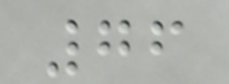76
